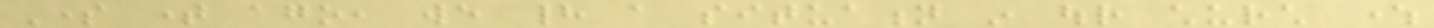Some time ago, we had a situation in our church where
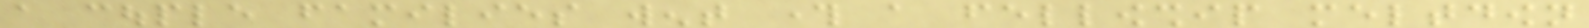a couple families went through a fellowship meltdown
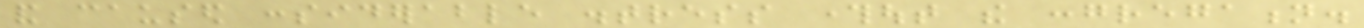and caused considerable distress throughout the congregation.
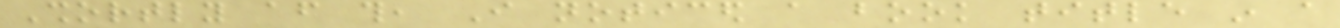Shortly after this, I noticed a book title in a
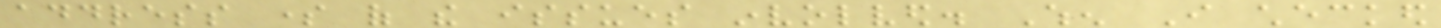address some of the issues involved. When I checked
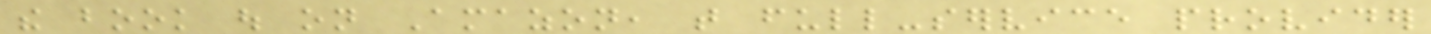the book out on Amazon, that full-service provider
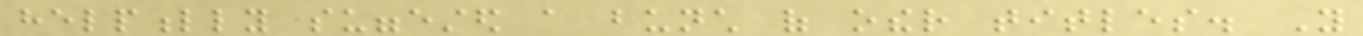helpfully suggested a bunch of other titles. You
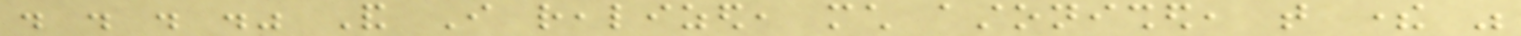. . . ." And I realized, much astonished, that there was
